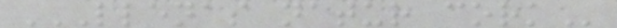LLENAS NATUR CORK
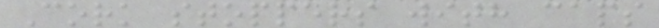Cork stoppers with caps
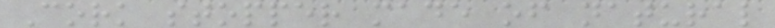Cork stopper made of natural
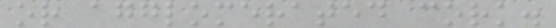or agglomerated cork.
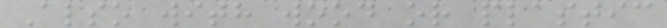Also with wood or plastic
